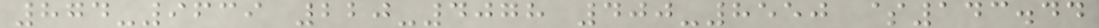874-9639 220-4078 400-8550 $143.44
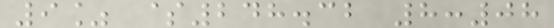9% $248.32 8:08
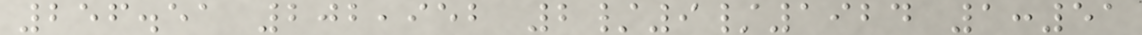256.51 202,952 2/9/1924 1:51
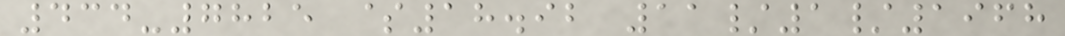434-7825 $18.92 11/1/1968
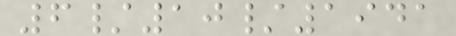6/10/1941
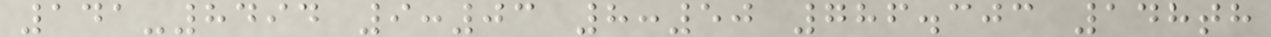141-8494 9:03 8:50 786.303 148th
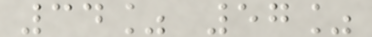34% 57%
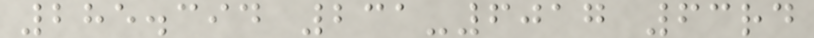285.394 231-6017 63rd
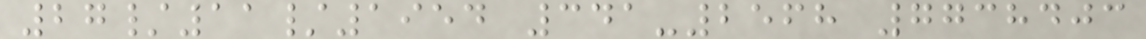27/11/1954 341-2568 7738403
